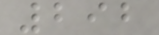292
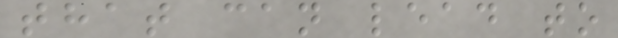that can lead to
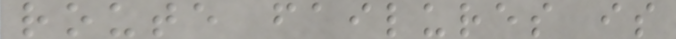route failures is
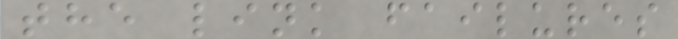the link failures
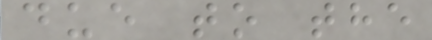due to the
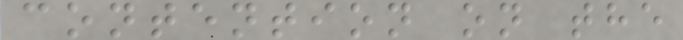contention on the
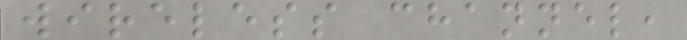wireless channel,
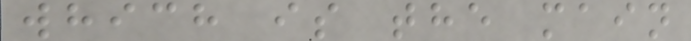which is the main
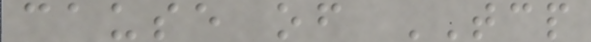cause of TCP
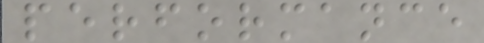performance
